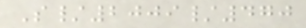S/2009/470
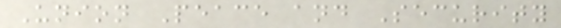Union Peace and Security
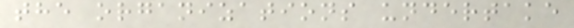the organizations undertake
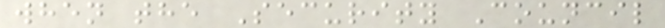when the Security Council
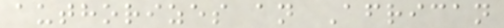authorizes an African
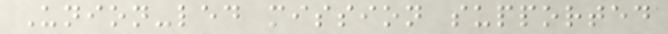Union-led mission supported
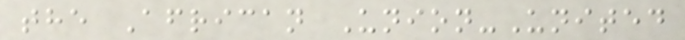the African Union-United
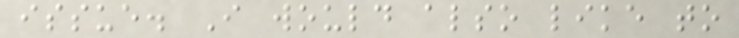issue. I would also like to
